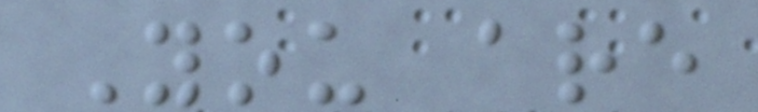You are
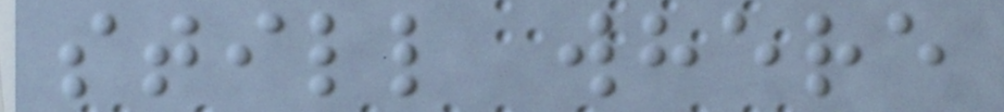still where
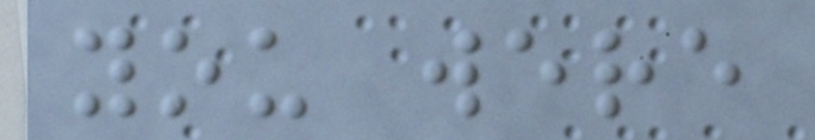you were
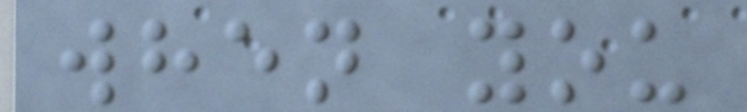when you
